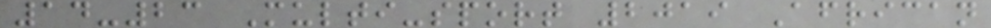14-23 Multi-sport 2019 African
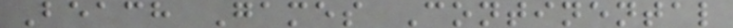Beach Games Continental
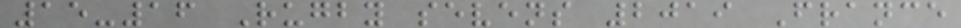15-16 Rugby sevens 2019 France
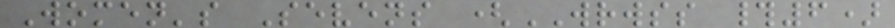Women's Sevens (WRWSS #6)
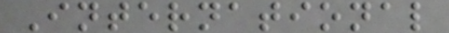International
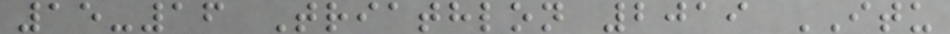15-16 Triathlon 2019 ITU
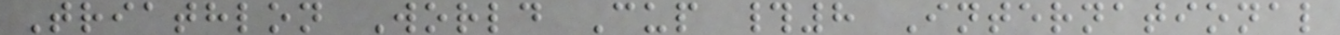Triathlon World Cup #8 International
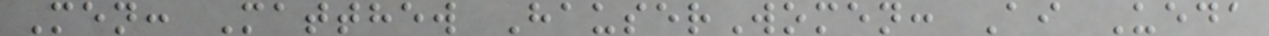Men: Matthew HauserWomen: Ai Ueda
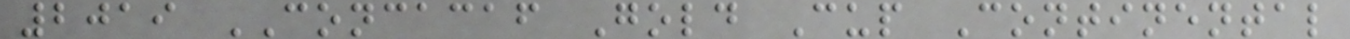2019 CONCACAF Gold Cup Continental
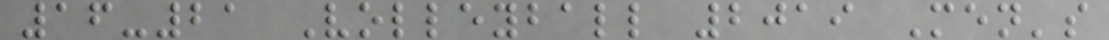16-21 Volleyball 2019 Men's
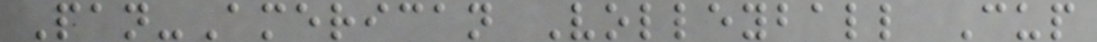Pan-American Volleyball Cup
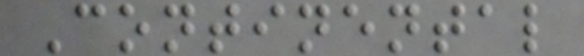Continental
